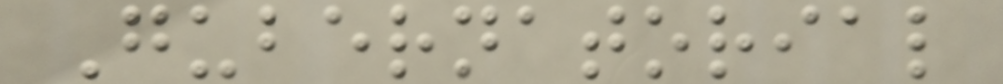Gubernatorial
